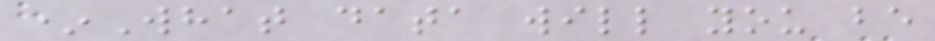*What data will you be
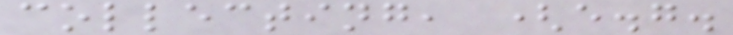collecting, (e.g.
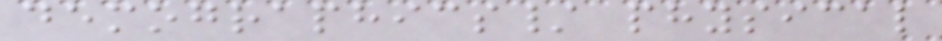demographics/ physical
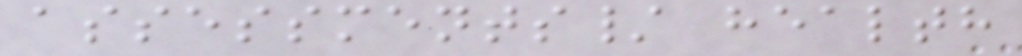assessments/ health
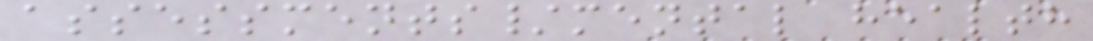assessments/mental health
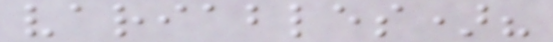variables)?
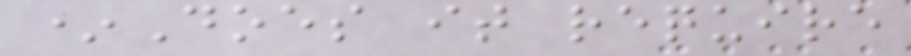*Does it require
